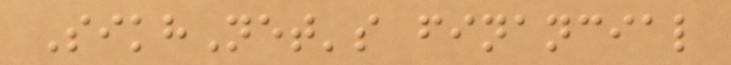SikhNet's financial
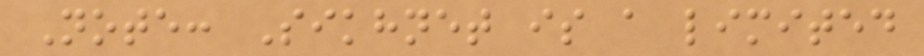Note: Sikhnet is a limited
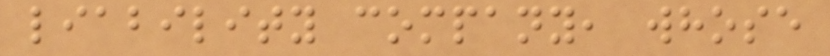liability company, whose
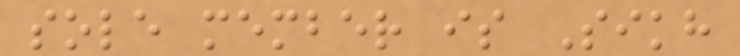sole member is Sikh
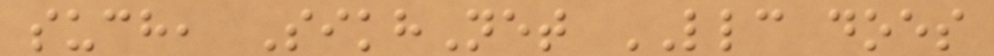such, SikhNet LLC does
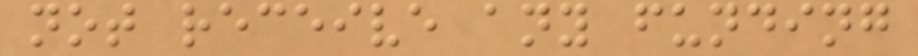not receive any funding
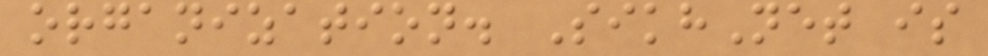organization. SikhNet is
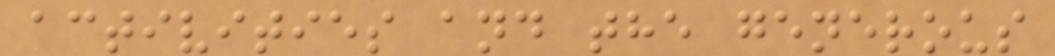activities and the generous
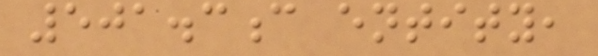501.3c entity,
